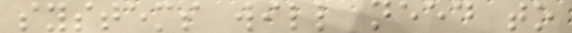systems will need to
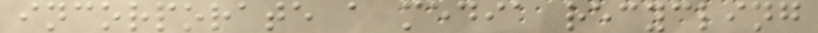incorporate a media recycling
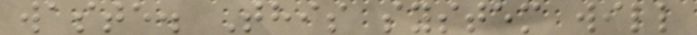waste. This system will
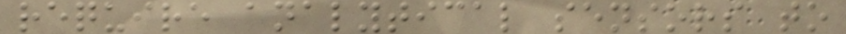require analytical sensors to
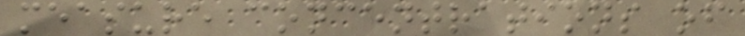measure concentrations of
